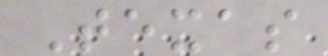Texas
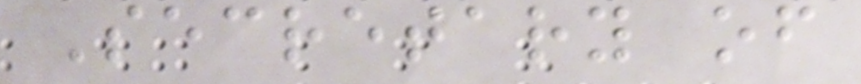Secretary of
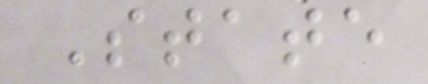State
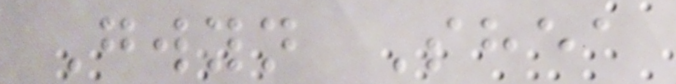Gwyn Shea
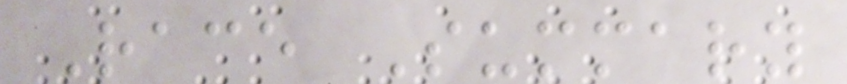Race Summary
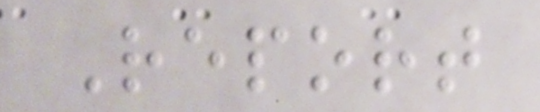Report
